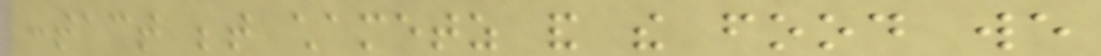contact between chametz and the food we
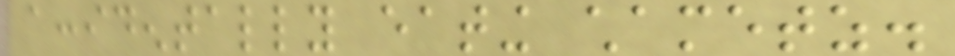accidentally eating chametz.
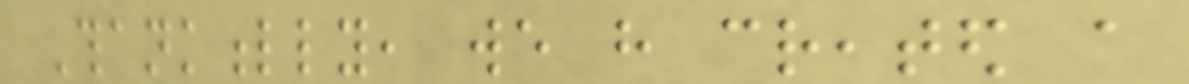Thankfully, we have created a
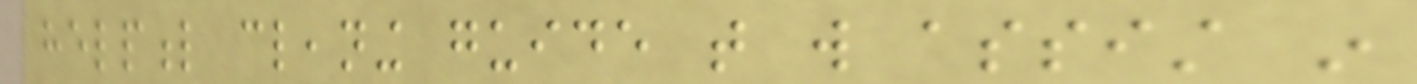helpful cleaning guide that will assist in
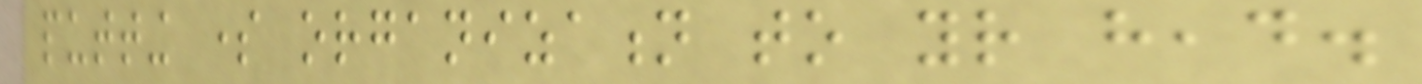putting some organization to your head.
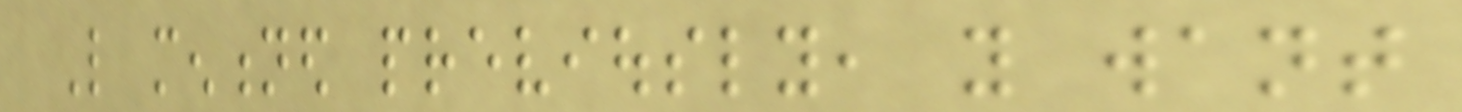Like mentioned previously, you want
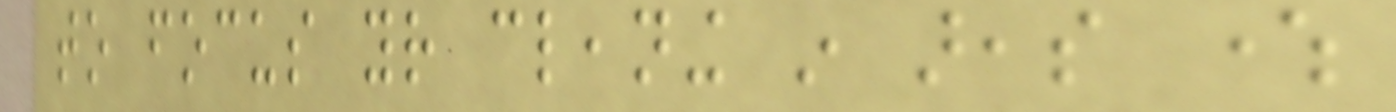to focus your cleaning in areas where
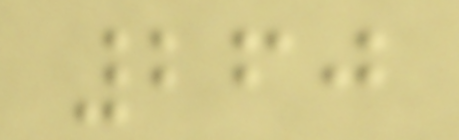260
